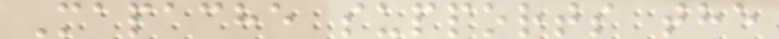Mapache supports the
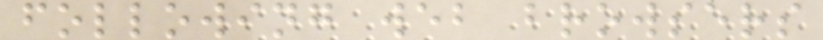following web browsers
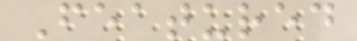Featured
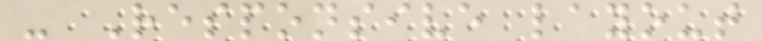- Responsive layout
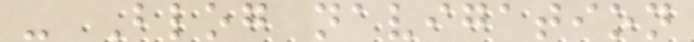- Blog navigation
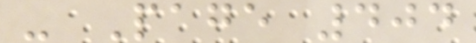- Page 404
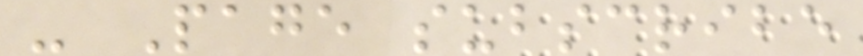- Page subscribe
